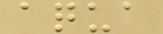aqua
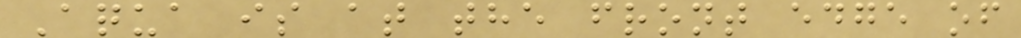Aqua is at the front edge of
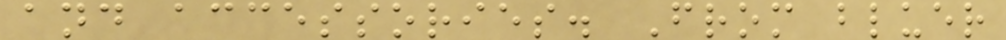and accessories. From bluer
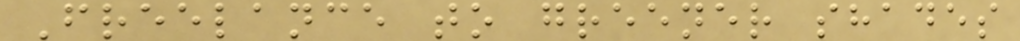Freelance to greener shades
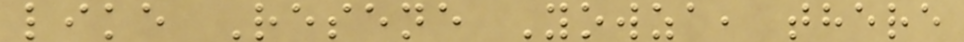like Resene Yowza, there
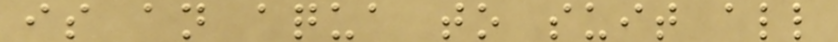is an aqua to suit all
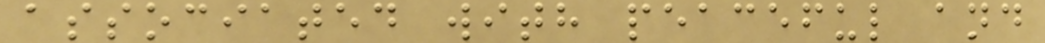associated with peaceful and
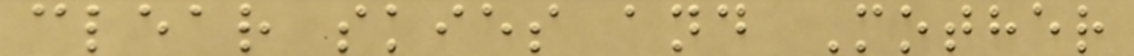clear skies and Mother
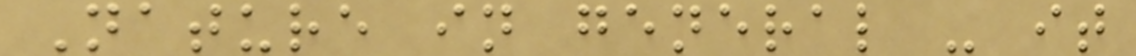Nature in general - it
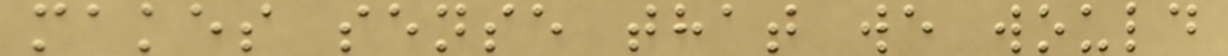makes sense that we would
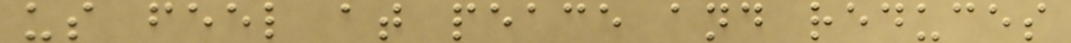us feel at peace and reduces
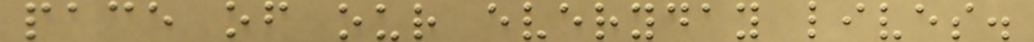pace of our everyday lives.
